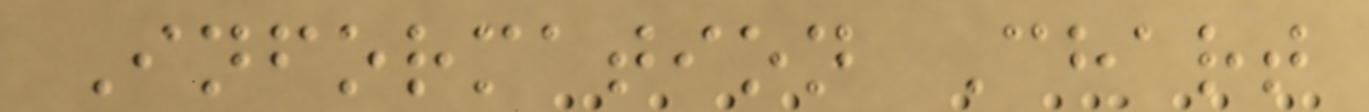Information Chart
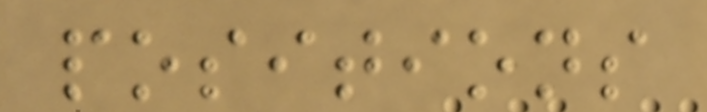positions
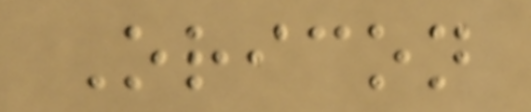Oricon
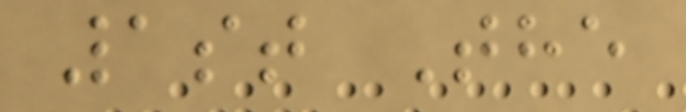1st The
